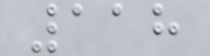118
